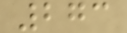273
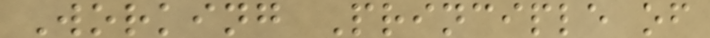Working Principle of
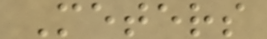Meters
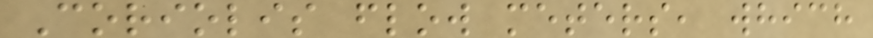Coriolis flow meters, which
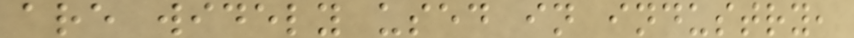are widely used in industry,
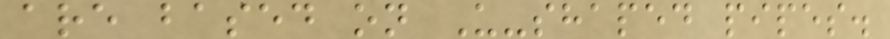are based on U-shaped pipes.
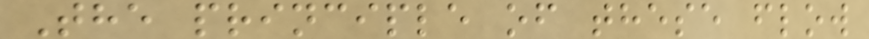The principle of these flow
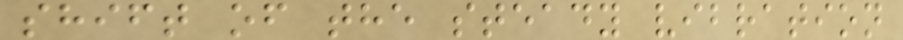shift of the steady vibration
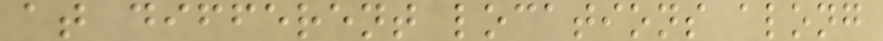at different locations along
